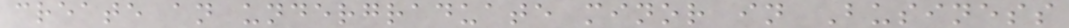create an undergraduate minor in Business
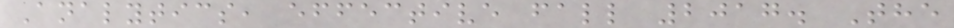Analytics, effective fall 2017. The
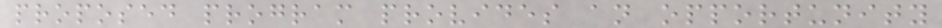proposed program provides an opportunity
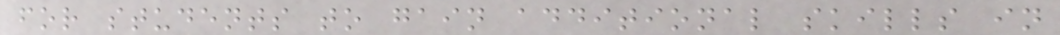for students to gain additional skills in
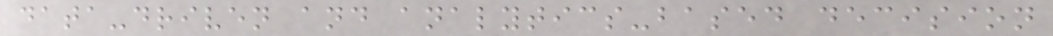data-driven and analytics-based decision
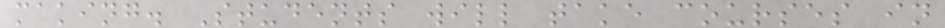making. Students will take courses in
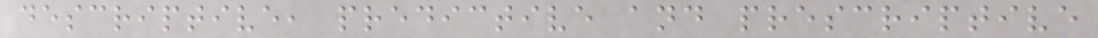descriptive, predictive and prescriptive
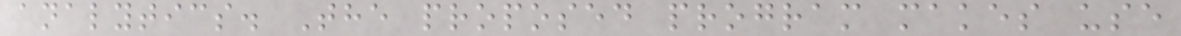analytics. The proposed program makes use
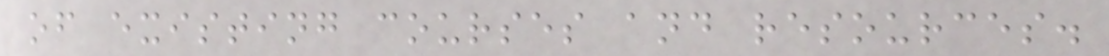of existing courses and resources.
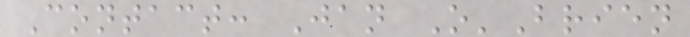Contact: Jan O'Brien
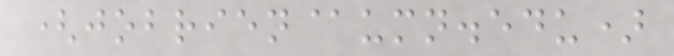(jobrien@umn.edu)
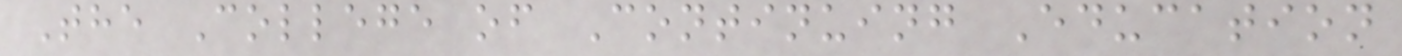The College of Continuing Education
